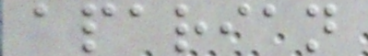aparian
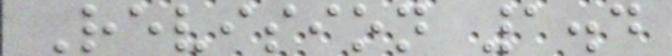Revision 1.4
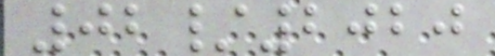02/2020
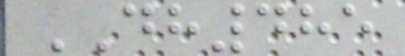DH485
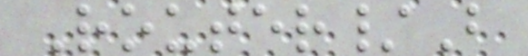Router/B
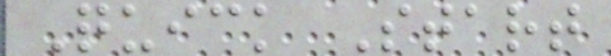Quick Start
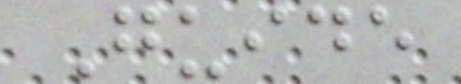Guide
